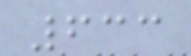633
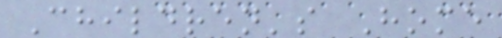Children's Home
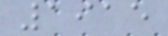1915
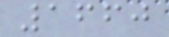1660
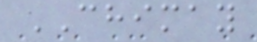CHIMAY
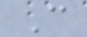C
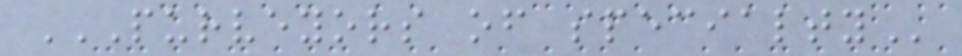PURVEYORS OF SPECIALTY
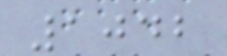1042
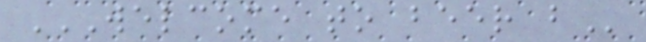WELCOME TO BEER B
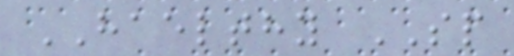HAELTHY SP
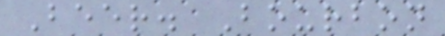Beer. Bourbon
